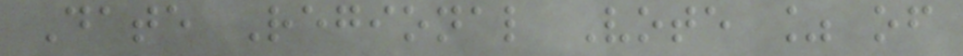Date Regional Vote % of
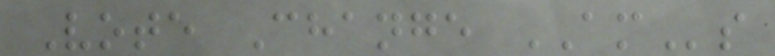Vote Change AMs
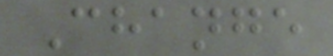Change
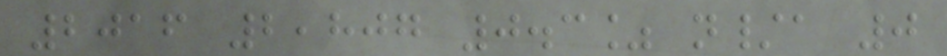2016 2,807 0.3% n/a 0
